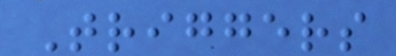Triggers
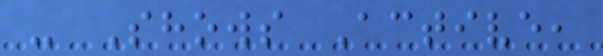- Shows Active,
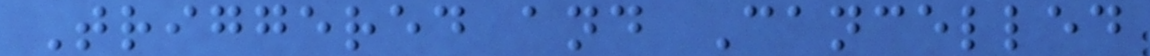Triggered and Cancelled
